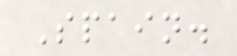Spain.
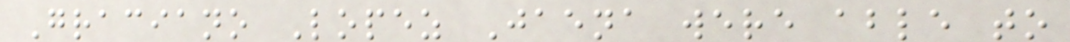Graciano Lopez Jaena were able to
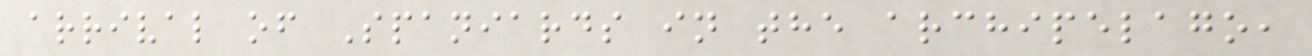arrival of Spaniards in the archipelago,
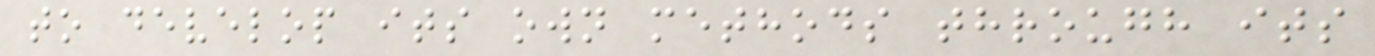to develop its own methods through its
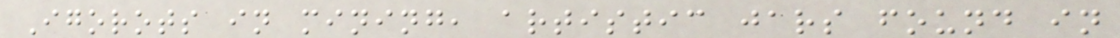Igorots in mining, artistic jars found in
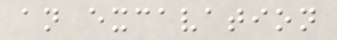an excavation
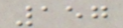157
